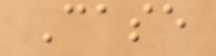Case
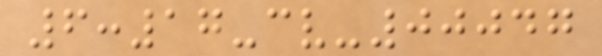6:17-cv-00047
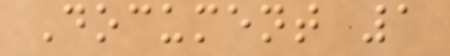Document 1
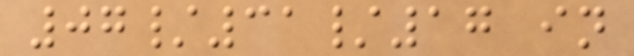07/31/17 in
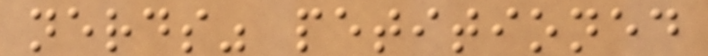nerds" petitioned
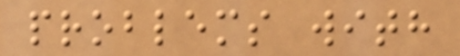problems with
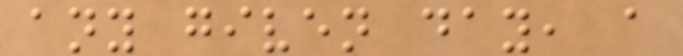any given day, a
